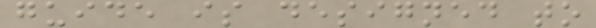guide is designed to
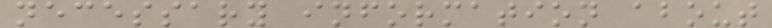necessary information about
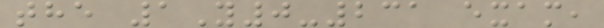the 1Y0-231 exam,
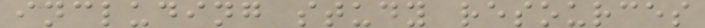including study resources
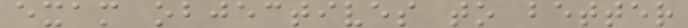exam objectives to better
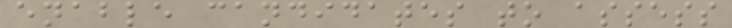enable candidates to assess
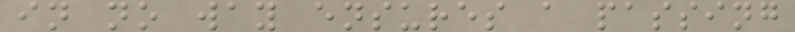in no way ensures a passing
